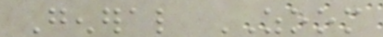General ZOOM
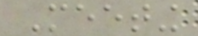Meeting
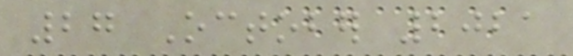27 October 2021
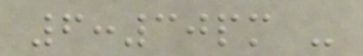6:30pm -
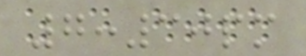7:30pm
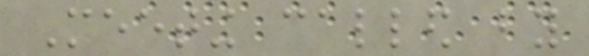Meeting called by
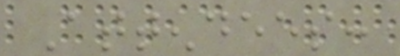Attendees:
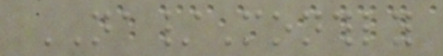NA/Monthly
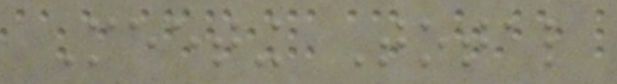Meeting Total
